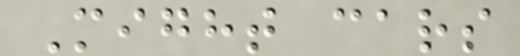Might cars
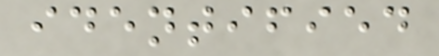identified
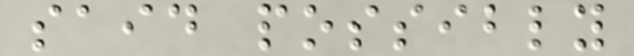said possibly
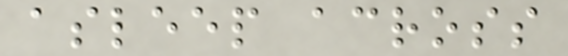asleep across
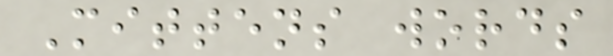Mittens words
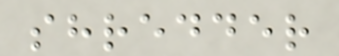shredder
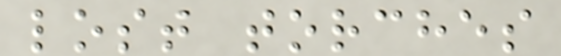lost torches
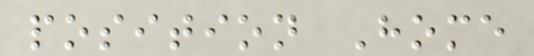position Home
